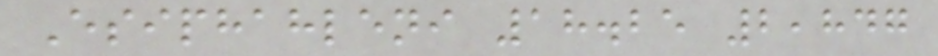Esiphahleni 18.25 2,847
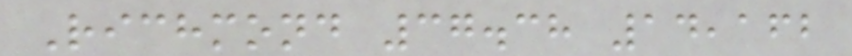Richmond 37.38 14,162
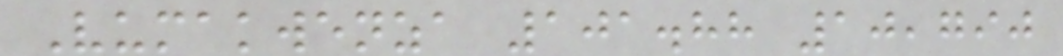Vumakwenza 101.88 10,790
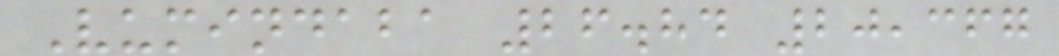Vumindaba 26.84 20,367
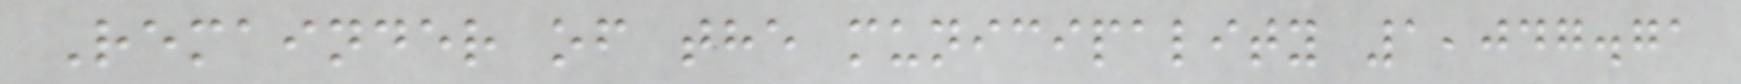Remainder of the municipality 1,047.71
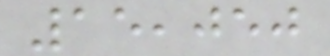15,050
